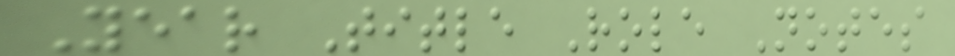Year Title Role Notes
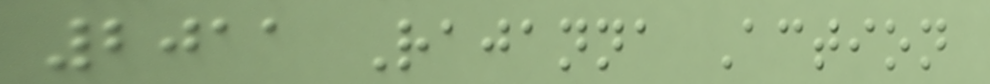2011 Rajanna Action
